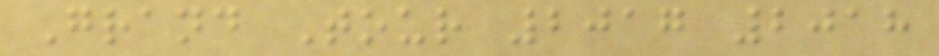Grand Tour 2017 2018
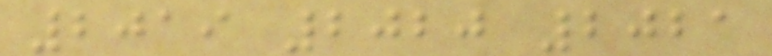2019 2020 2021
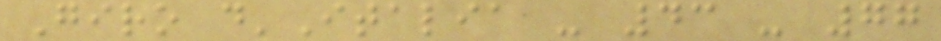Giro d'Italia - 43 - 77
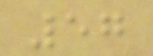57
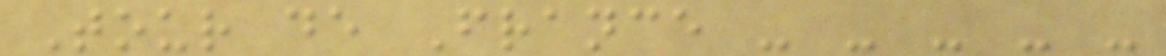Tour de France - - - - -
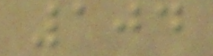104
